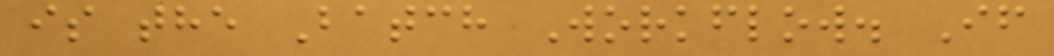is the Batch Workflow. If
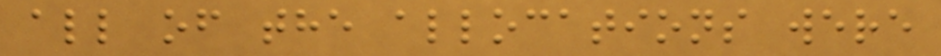all of the allocations were
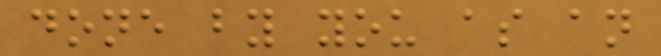done by you as an
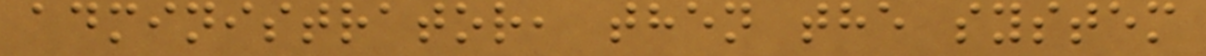administrator, then the system
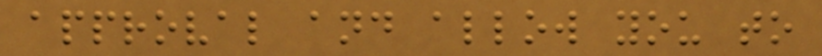approval and allow you to
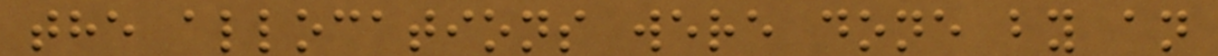the allocations were done by an
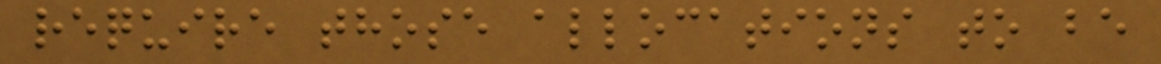require those allocations to be
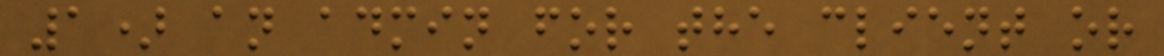1) an admin for the client or
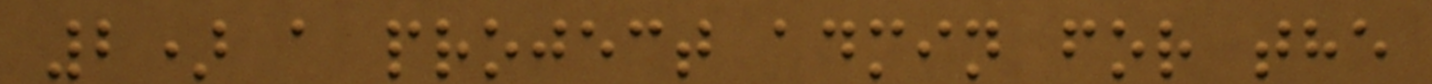2) a project admin for the
